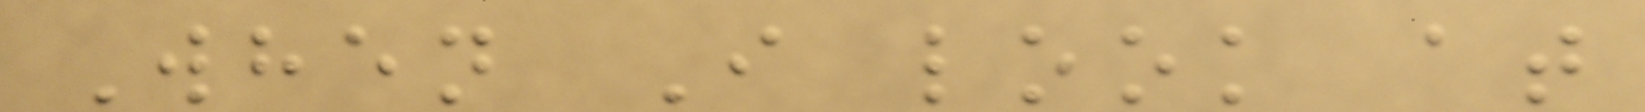When I look at
